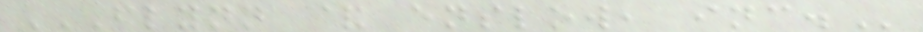FLYNN & ENSLOW, INC.
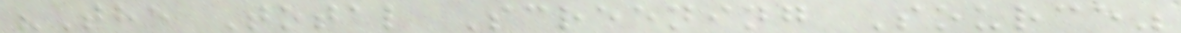"The Total Screening Source"
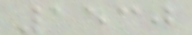1530
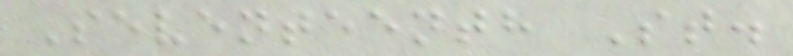Seventeenth St.
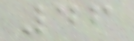46
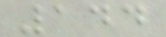144
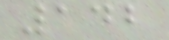142
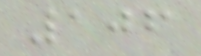106
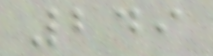249
